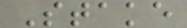Stake
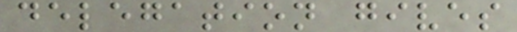delegation gives
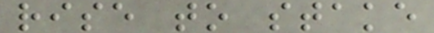rise to stake
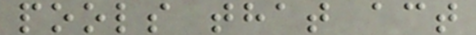pools that act
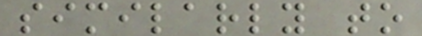similarly to
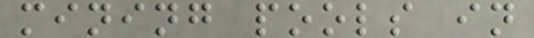mining pools in
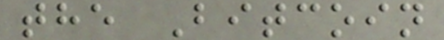the Bitcoin
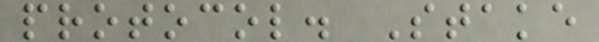protocol. Stake
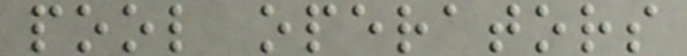pool operators
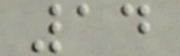14
